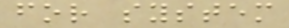for system
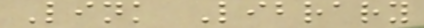Link Library
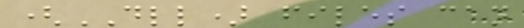(DLL) files can
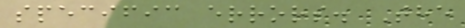specific errors. The
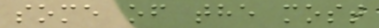some of the most
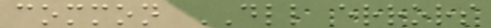common DLL errors
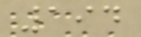194
